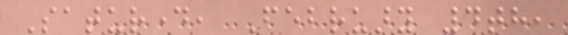Saturday, February 4th,
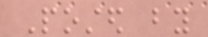Posted by
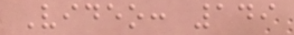Video: 149
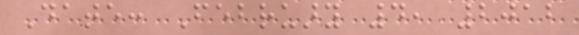Date: February 4, 2012
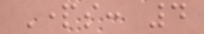Parts: 4
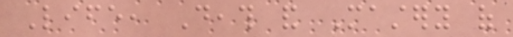Life, Death and Mastery of
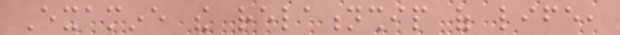Examine the relationship of life,
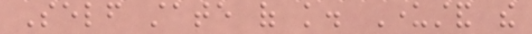Self state of knowledge. Understand the
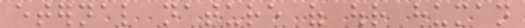eternal nature of our human
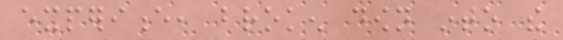experience, broken down into the
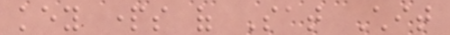key parts of Sat Chit
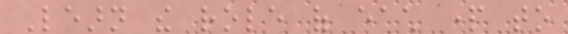Learn the role of each part to
